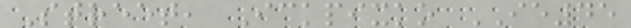Street, Ickpixko IE45
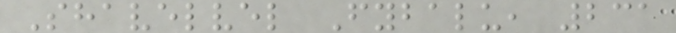Shavelvel Fybalu, 231
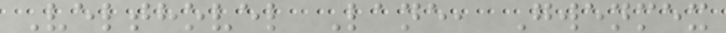Velthovel Lane, Gwenmex
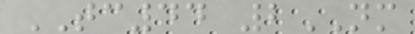TC44 2NM
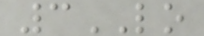3LO
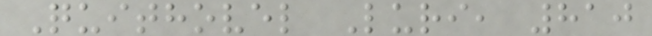Quithovel Luri, 810
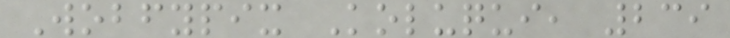Wobfypix Koluqui, 239
